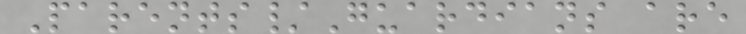Parents/Guardians are
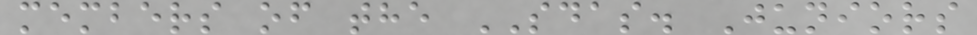members of the SDAS. Juniors
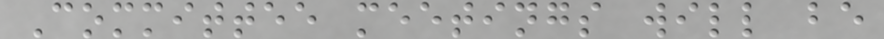Committee meetings will be
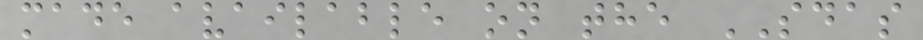made available on the SDAS
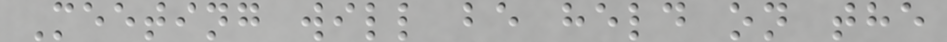Meeting will be held on the
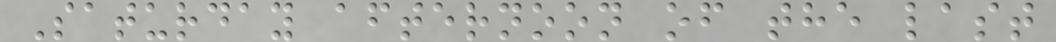Saturday afternoon of the last
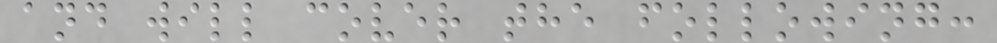and will cover the following:
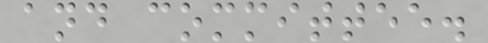and committee.
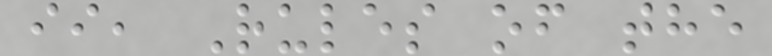ii, Rules of the
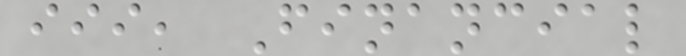iii, Financial
